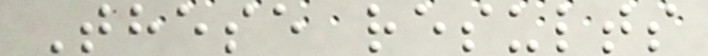These results
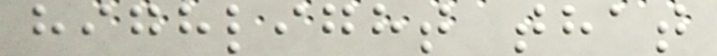highlight that
